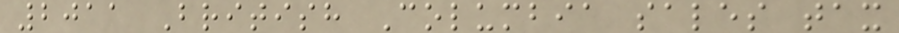2011 British Columbia sales tax
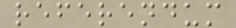referendum
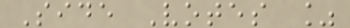Side Votes %
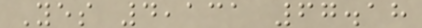Yes 4,131 67.18
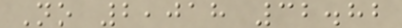No 2,018 32.82
